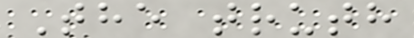The truth
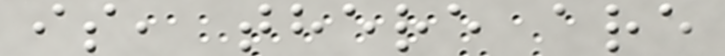is, there are
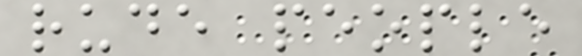rude people
